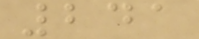241
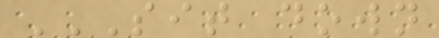SIT DOWN
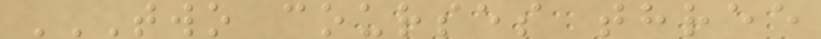TWO COURSES THREE
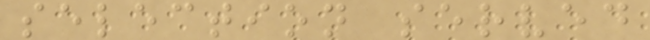selection served
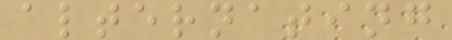alternating
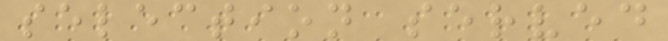selection served
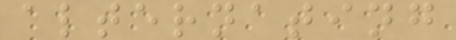alternating
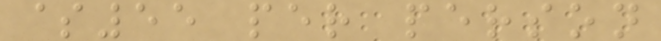$55 per person
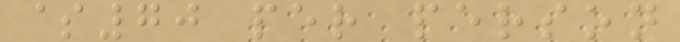$70 per person
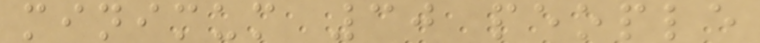minimum 30 people
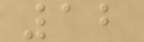12
